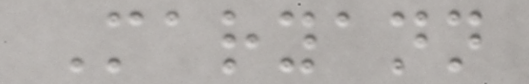Maryann
